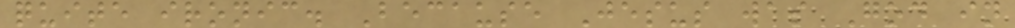quite ironic. Because Jesus was God in
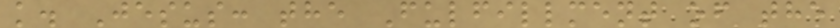k. Jesus: the Fulfillment of the
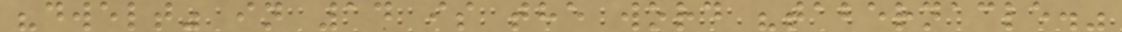"dwelt" in 14 is the word "tabernacle."
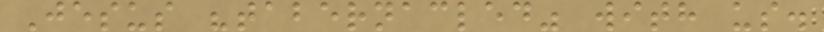Jesus "tabernacled" with us.
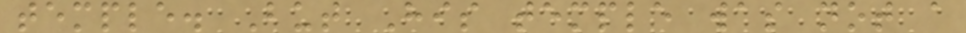temple. But His temple was not a
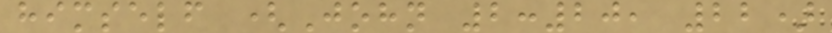himself (John 2:20, 22)
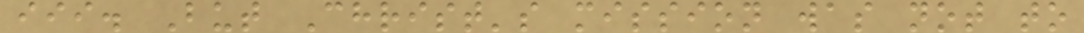iii. But Christ's mission was not to
